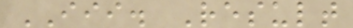III. Result
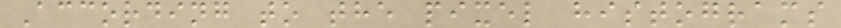According to the pixel histograms
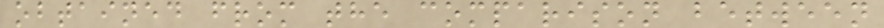obtained from the comparison between
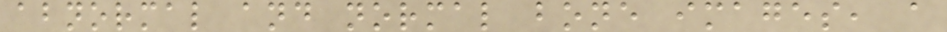abnormal and normal bone images, a
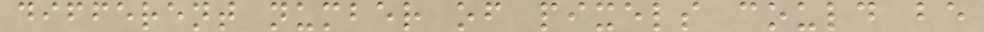different number of pixels could be
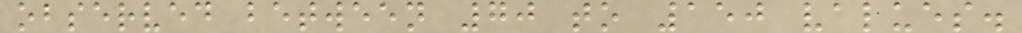observed between 70 to 150 values.
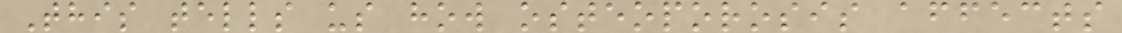This tells us how osteoporosis affects
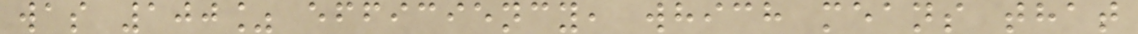was 100% efficiency, which means that
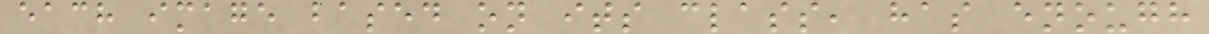each image based on its class, has enough
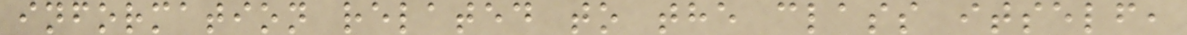information related to the class itself,
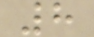8
